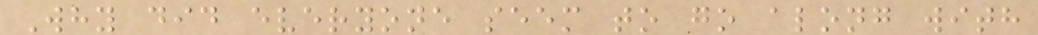Why did everyone seem to go along with
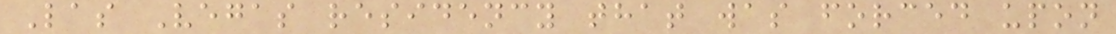Las Vegas residency that was forced upon
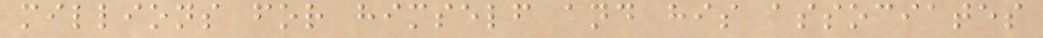millions for himself and his associates
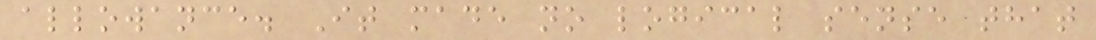allowance. It made no logical sense that
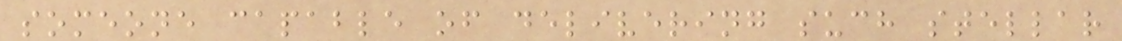someone capable of delivering such stellar
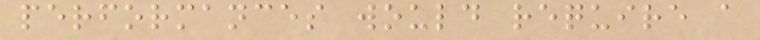performances would require a
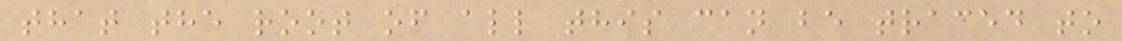that the root of all this can be traced to
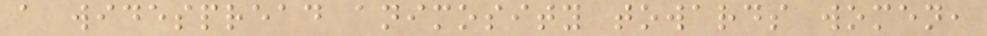a widespread animosity towards women,
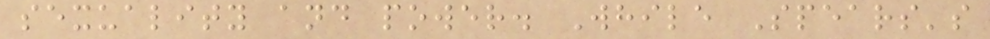sexuality and power. While Spears's
